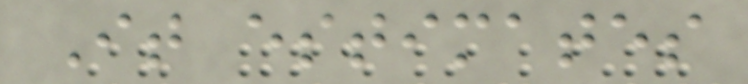It estimates
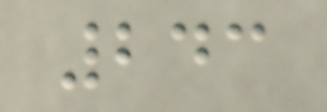243
